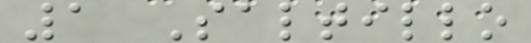1 Saltillo
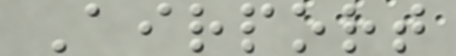Airport
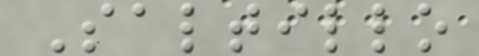Saltillo
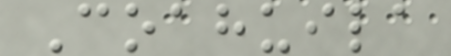Coahuila
